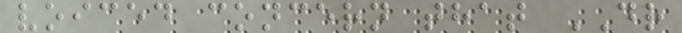voiced concern that DR
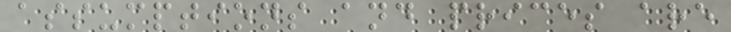assumptions and prices are
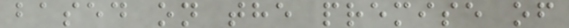based on the premise of
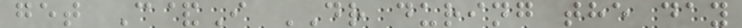get C&I DR during the day
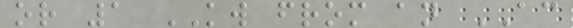or 1 KW from an AC
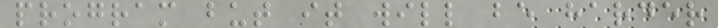program but it will be harder
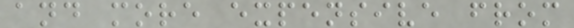and more expensive from
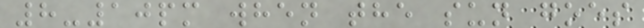8-10pm when the sun goes
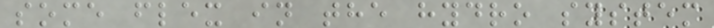some flex in the hydro system
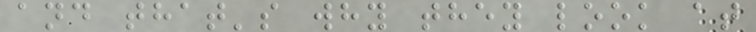and that's why they look at
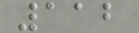112
